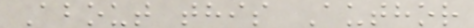About this Author
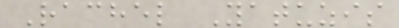Rachel Yatuzis
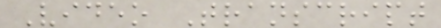Video Transcript
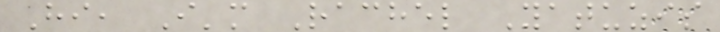Hi, I'm Rachel Yatuzis
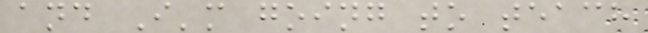and I'm going to teach
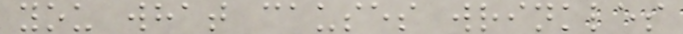you what causes wrinkles
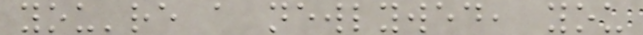you're a newlywed, you
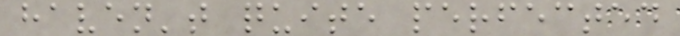haven't quite perfected
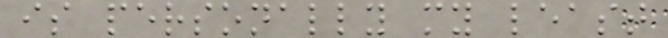is personally my least
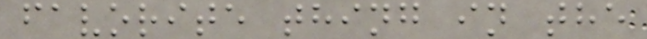favorite thing in the
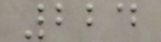224
